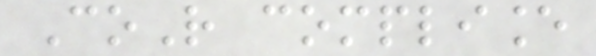CoR compliance
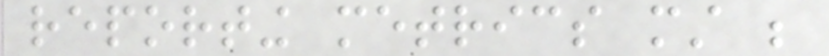reporting metrics must be
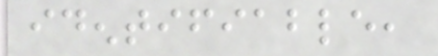identifiable,
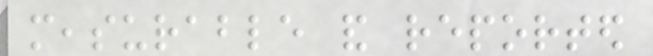measurable and reported
